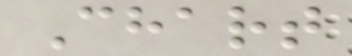Chart
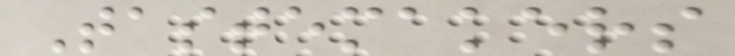Tastemakers
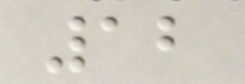12
